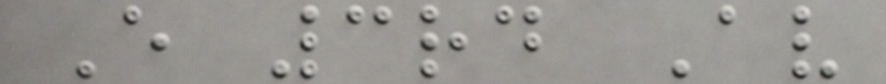E 3rd Av
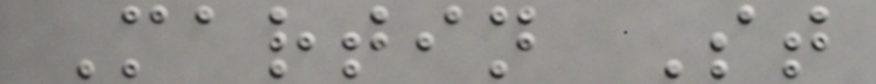Martin St
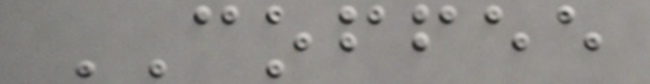COFFEE
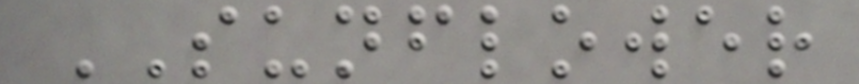SUNFLOWER
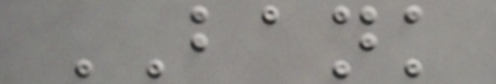BANK
